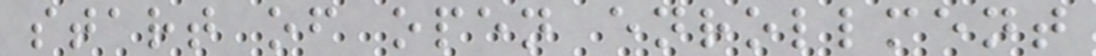start of open enrollment
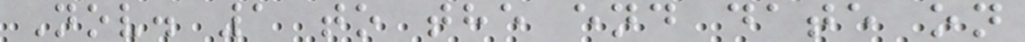Nov. 1 to the end date on
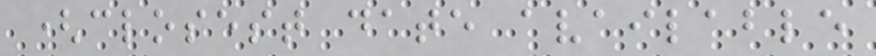(closest date available
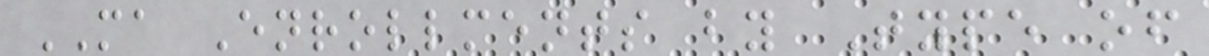MA Enrollments by Type of
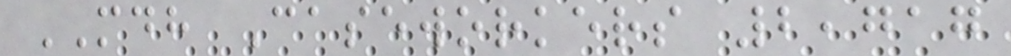MDH Caseworkers 2,717
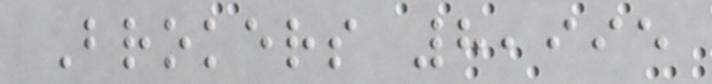Brokers 8,995
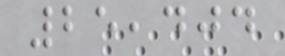25,404
